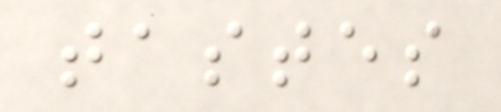tastes
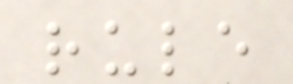rule
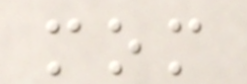mom
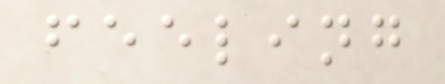feeling
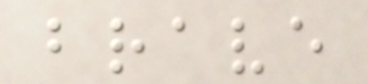brave
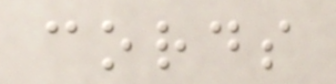cords
